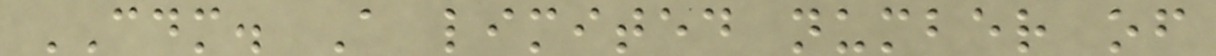CDM. A limited number of
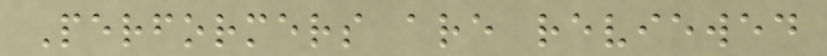Performers are reviewed
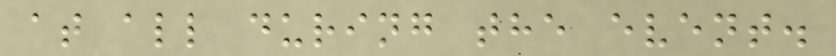at all during the event.
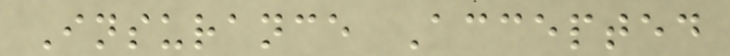Insurance Accepted
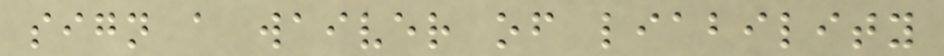sign a waiver of liability
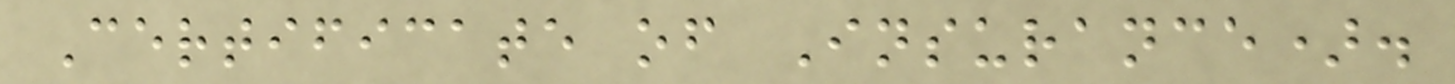Certificate of Insurance).
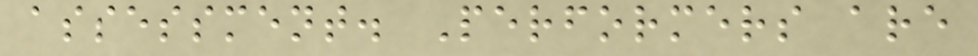assessment. Performers are
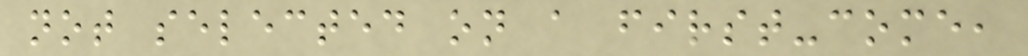not selected on a first-come,
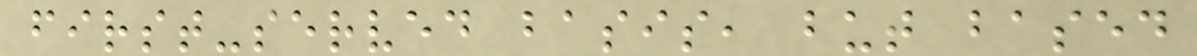first-served basis, but based
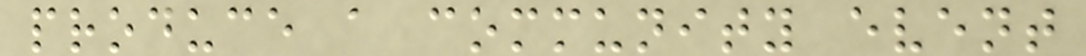produce a community event
